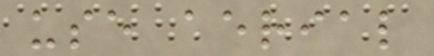use aerial
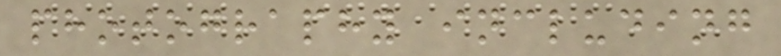photography including
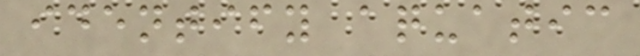identify aquatic
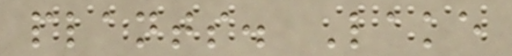plants. Lake
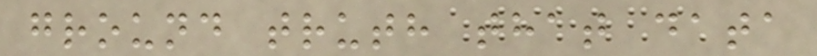ground truth that data
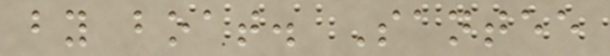by boat. Santee
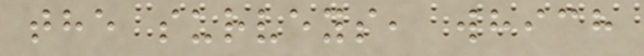the surveys, which
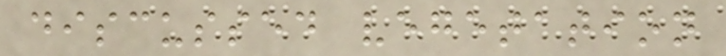discussed vegetation
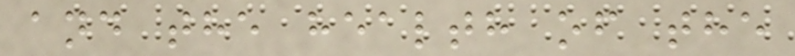and the health of the
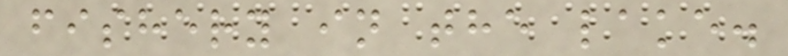fishery in the lake.
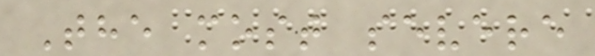The most severe
